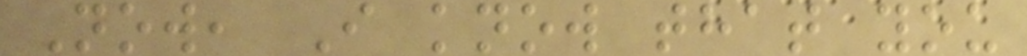Now, I know that you
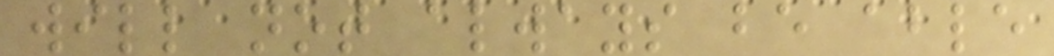will not always be able
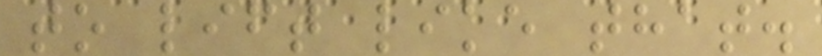to lift like that.
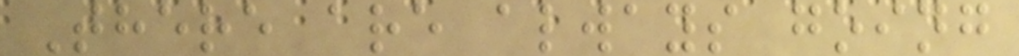There are always going
